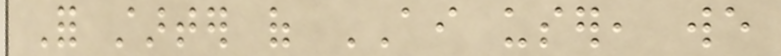For starter of AI user, we
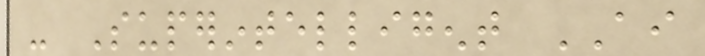- Superintelligent AI
